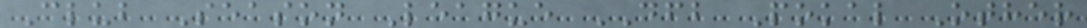Club Season League DFB Pokal Other
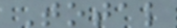Total
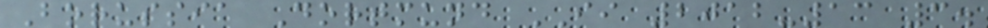Borussia Dortmund II 2012-13 3.
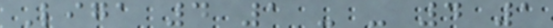Liga 4 1 - - 4 1
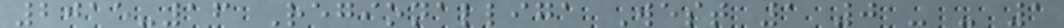2015-16 Regionalliga West 1 0 - - 1
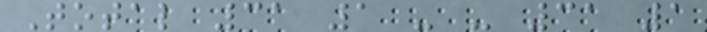Total 31 1 - - 31 1
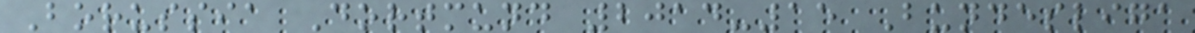Borussia Dortmund 2014-15 Bundesliga
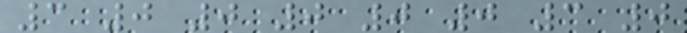3 0 0 0 0 0 3 0
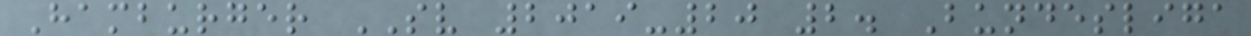Hamburger SV 2019-20 2. Bundesliga
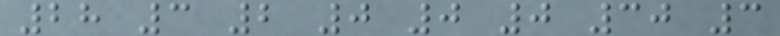28 3 2 0 0 0 30 3
